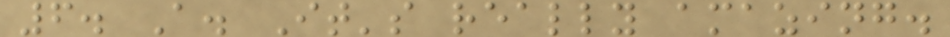6. A. It's really amazing.
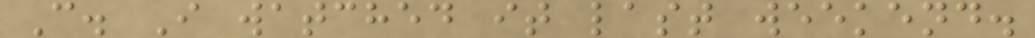C. I watched it last weekend.
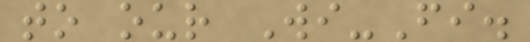to our Wi-Fi.
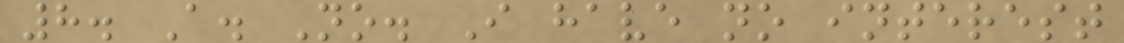8. A. No. I have no interest
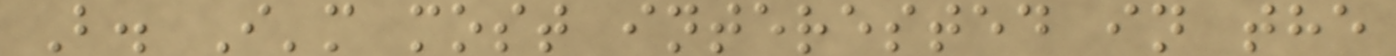B. I'm most interested in the
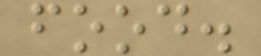food.
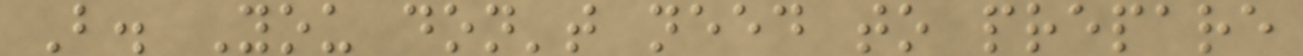B. You don't need to prepare
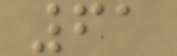61
